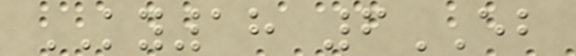KY18 6EB
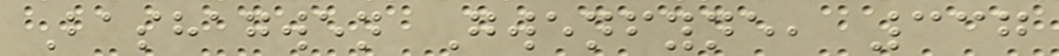Bashagwen Gwenfyne, 337
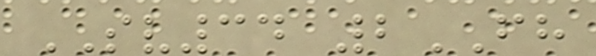SV34 2FH
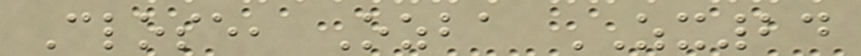Close, Ozba ZX24
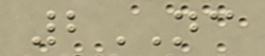2NC
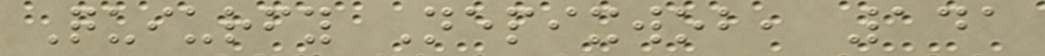Quiurfy Nepixwob, 141
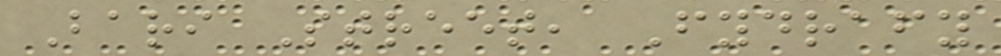Bari Street, Fydrafy
